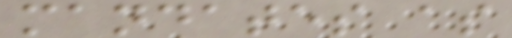mandates as
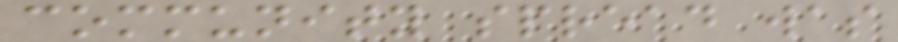community spread was
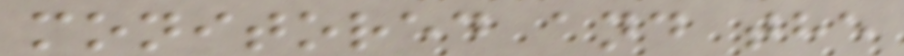monitored and the
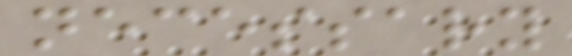necessary
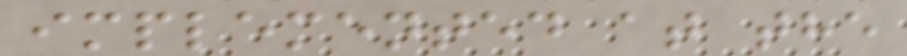implemented at the
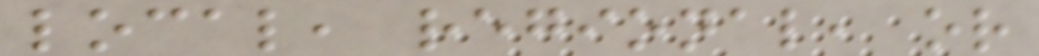local, regional, or
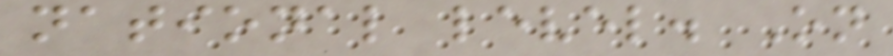national level. On
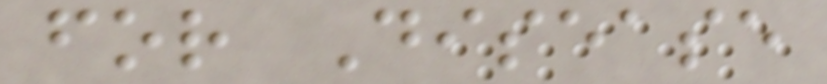for Disease
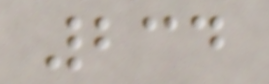234
